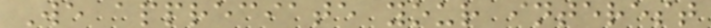We appreciate your interest
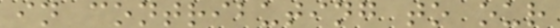in contributing to our
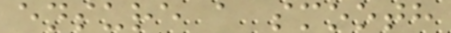ensure a smooth
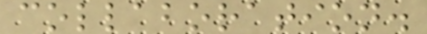collaboration.
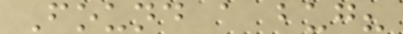Found a bug?
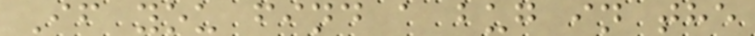If you find a bug in the
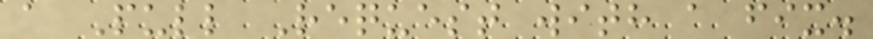a Pull Request with a fix.
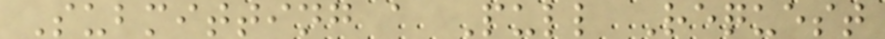Submitting a Pull Request
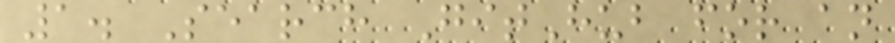1. Search GitHub for an
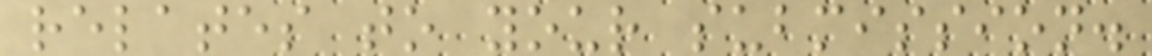relates to your submission.
